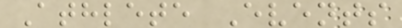Athlete Events
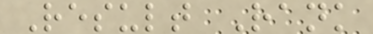Result Rank
